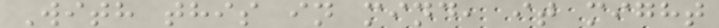With this in mind, it might
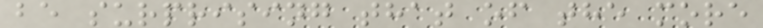be surprising that of the more
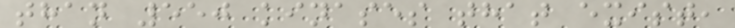than 550 kinases that exist,
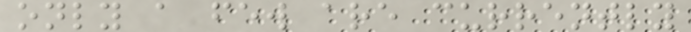only a few are currently
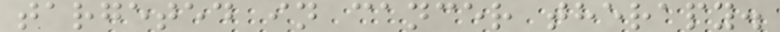targeted in cancer therapy.
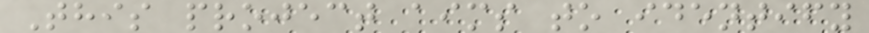This project aims to identify
